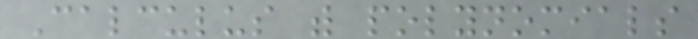Calculus with polynomials
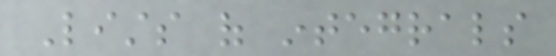Lists of integrals
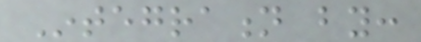Integration by:
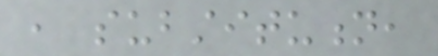, substitution,
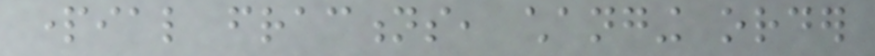partial fractions, changing order
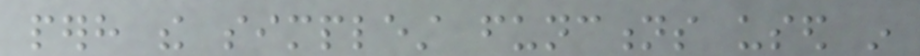perhaps the simplest functions used in
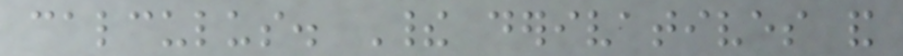calculus. Their derivatives and
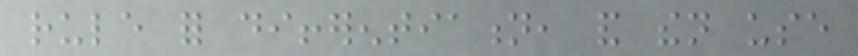rule for differentiation, and then use
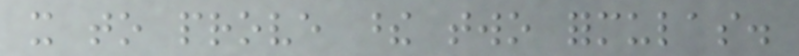it to prove these two formulas.
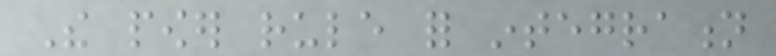The power rule for integration
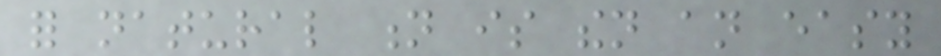for natural n is then an easy
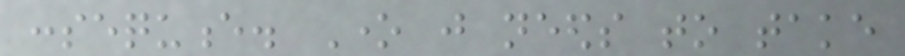consequence. One just needs to take
